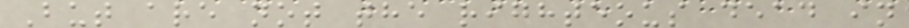But are not the righteous dead in
